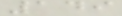149
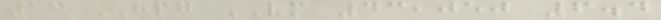13 HPG VM 43,050 6.4
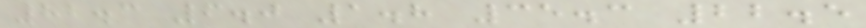82.3 6.0 1.8 35.3 22.5
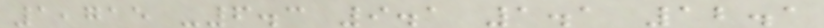1,715 -6.3 9.1 1.1 12.1
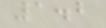1.2
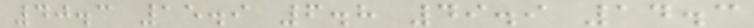40.3 15.9 6.8 49.9 14.3
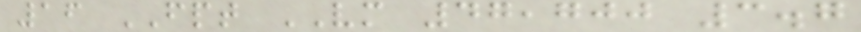16 FPT VM 47,700 3.7
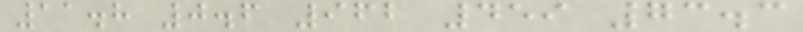11.8 0.6 962 459 73.3
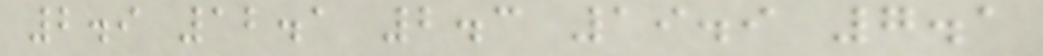2.9 12.1 2.3 19.9 7.1
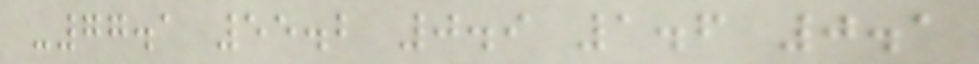-77.1 55.2 0.9 1.6 0.1
